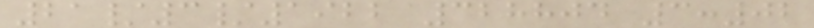21/3/1922 328804 3:02
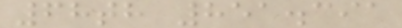68th 851.391
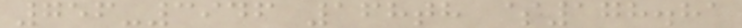756-3946 168th $178.81
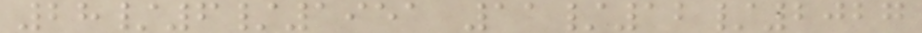28/6/1951 11/12/2027
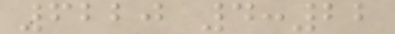6220 4:22
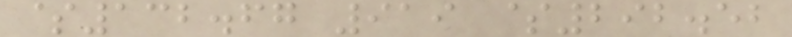$132.67 919 $292.52
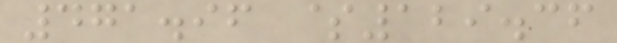471.96 $129.36
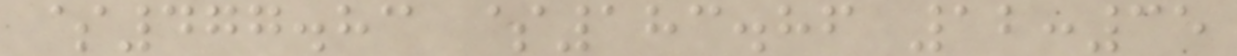$477.83 $183.86 12:35
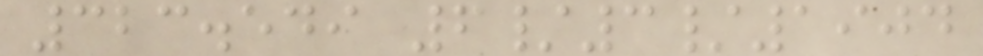323.549 6/3/1904
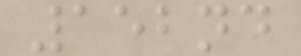152nd
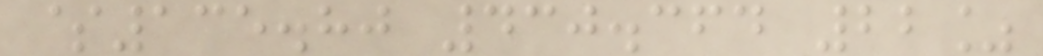$135.80 430.364 22%
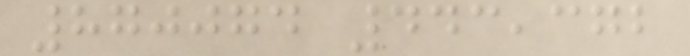870074 443,372
